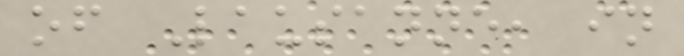of Lausanne, in
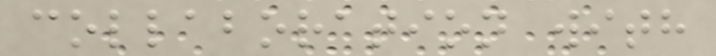collaboration with
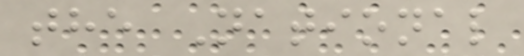the National
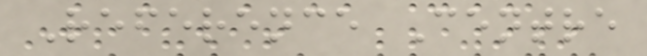Reference Centre
